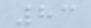83
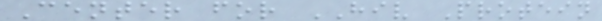Center for HIV Protein
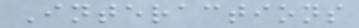Interactions
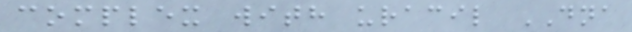complex with uracil DNA
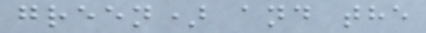green) and the
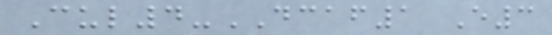Cul4-DCAF1 E3
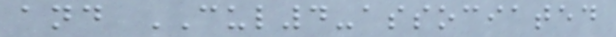and CUL4-associated
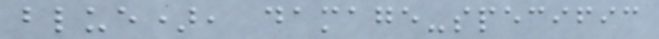blue), damage-specific
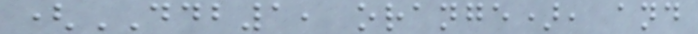(DDB1, orange), and
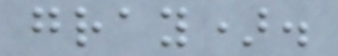gray).
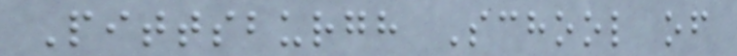Pittsburgh School of
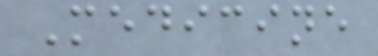Medicine
